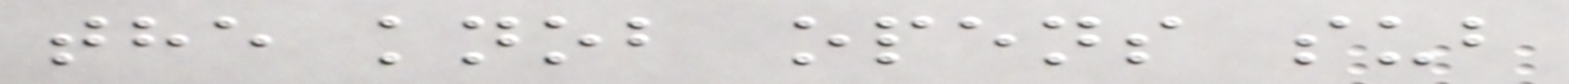the knob opens sub
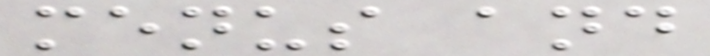menus and
